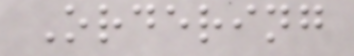Ordering
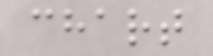chart
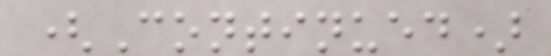(Continued)
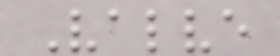Valve
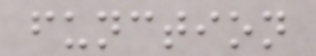function
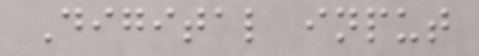Digital input
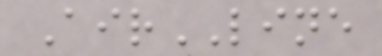AirLINE
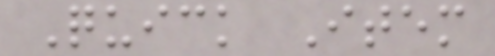Quick Item
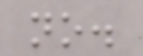no.
